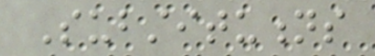Substitutions
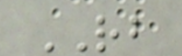RB
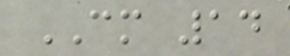CM 14
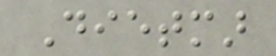Dietmar
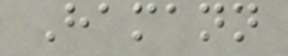Hamann
